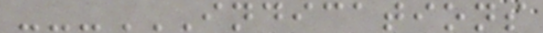---INDICATIONS
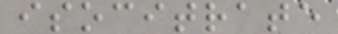isocitrate
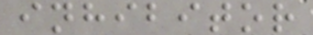inhibitor
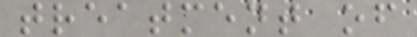treatment of
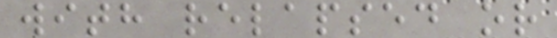with relapsed or
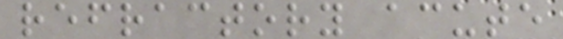refractory acute
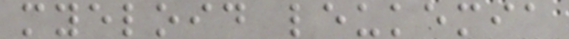myeloid leukemia
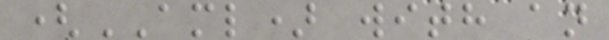(AML) with an
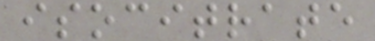isocitrate
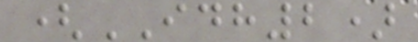(IDH2)
